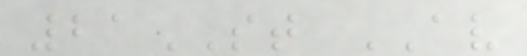21ST AV
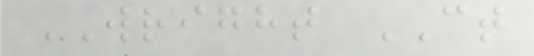WRIGHT CT
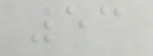53
